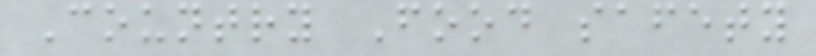Country Food safety
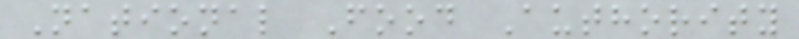National Food Authority
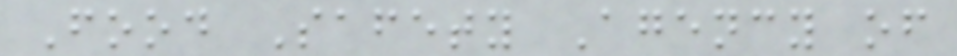Food Safety Agency of
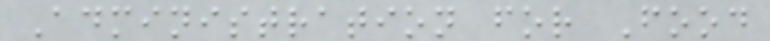Administration for Food
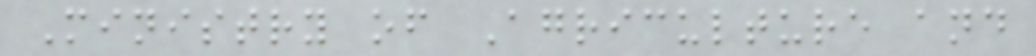Ministry of Agriculture and
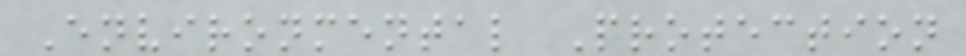Environmental Protection
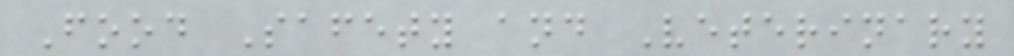Food Safety and Veterinary
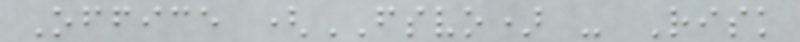Office (FSVO) - Risk
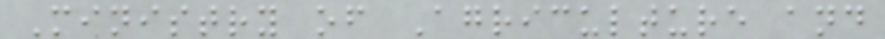Ministry of Agriculture and
